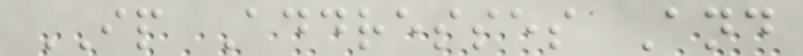IP Addresses And
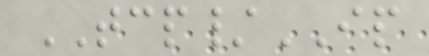TCP/IP
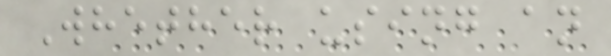Whether using an
